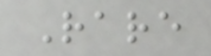Rare
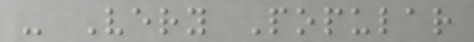- Very Popular
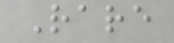Rare
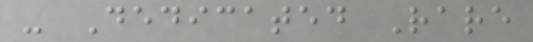- Dedicated Rare
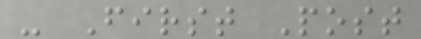- First Post
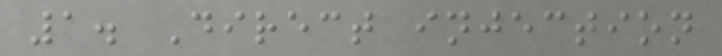1. Direct injection
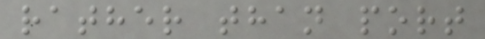rather than port
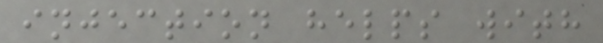injection helps with
